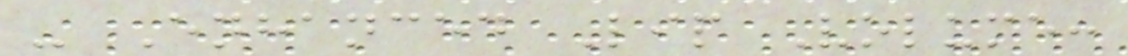- Enhanced Lip Volume:
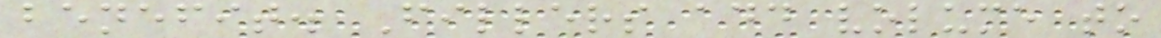benefit. Fillers add volume to
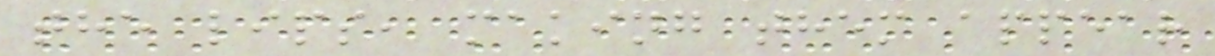the lips, making them appear
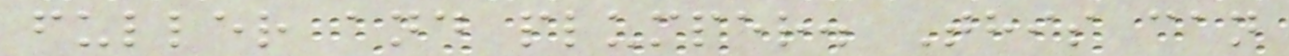fuller and plumper. This can
